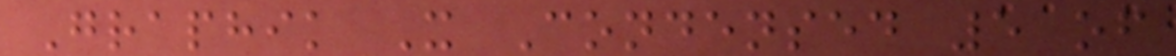Graphik X Condensed 5 of
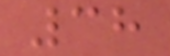38
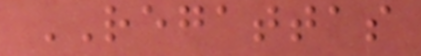REGATTAS
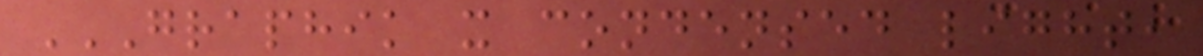GRAPHIK X CONDENSED LIGHT,
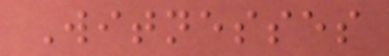Witnesses
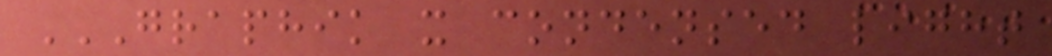GRAPHIK X CONDENSED LIGHT
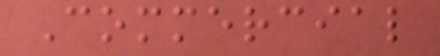Commercial
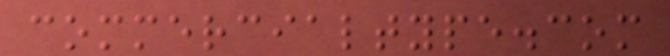commercialtype.com
